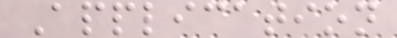Application
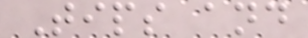Tips and
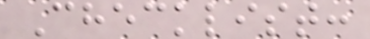Checklist:
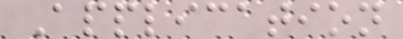Application
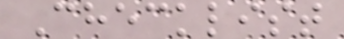Checklist
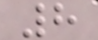8
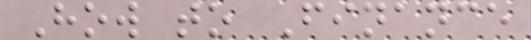How to Finance
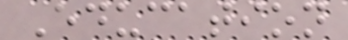Education
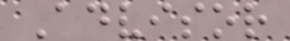Advisor
